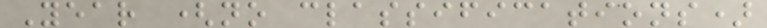Year (no classifications)
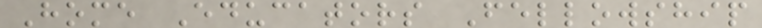Home Educators Fellowship
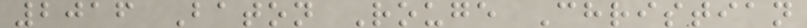2016 Baton Rouge Christian
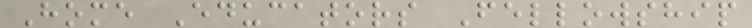Home Educators Fellowship
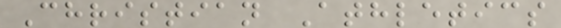Christian Athletics
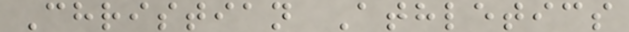Christian Athletics
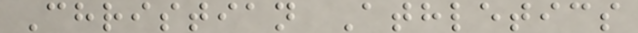Christian Athletics
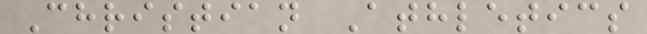Christian Athletics
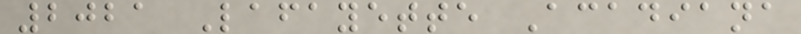2021 Lafayette Acadiana
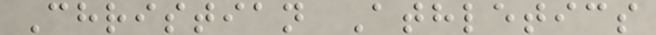Christian Athletics
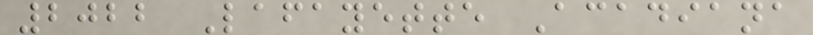2022 Lafayette Acadiana
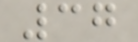37
